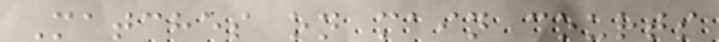Matches on main courts
